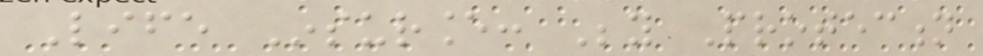Life Insurance: Beyond Protection
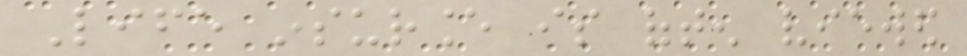Life insurance is often viewed
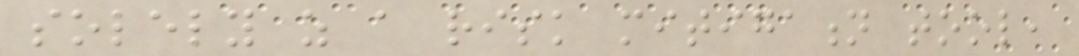solely as a risk mitigation tool,
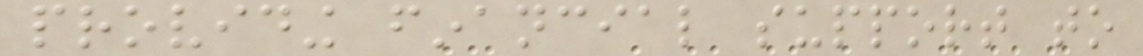providing financial support to
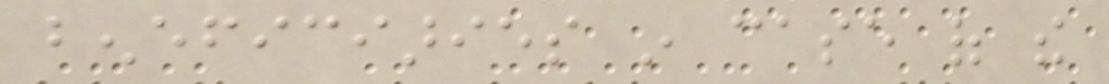beneficiaries in case of the
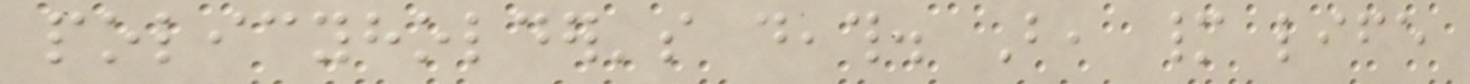policyholder's death. But, many life
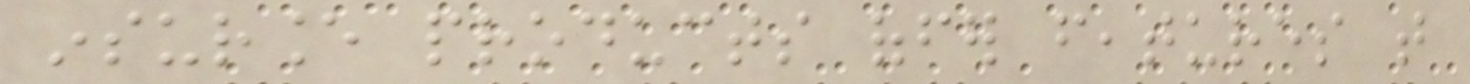insurance products offer features that
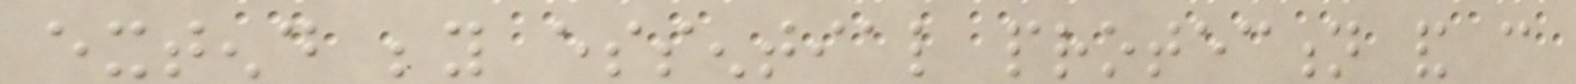extend beyond essential protection and can
